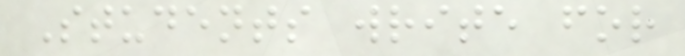Students write for
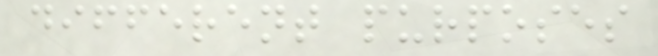different purposes
